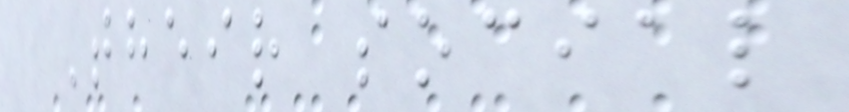Their social
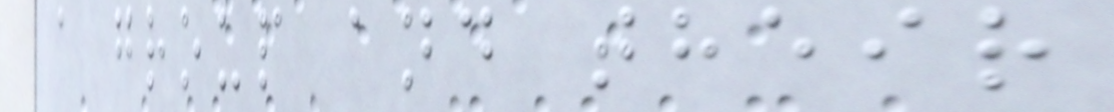a group and their
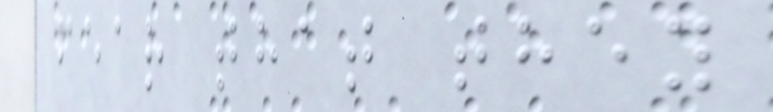fear that they
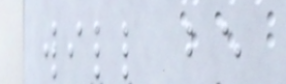will be
